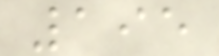195
